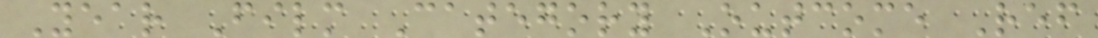Year Film Category Outcome Ref
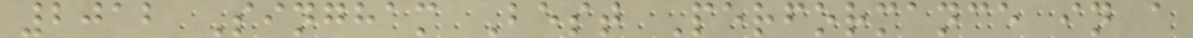2012 Singham Best Performance in a
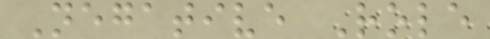Negative Role
